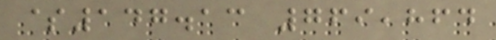$147.13 769,864
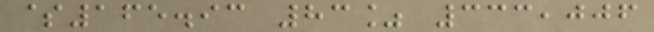$165.93 83% 333,006
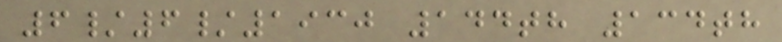6/6/1930 144th 134th
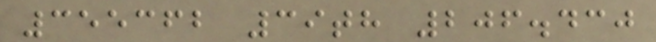355362 39th 206.430
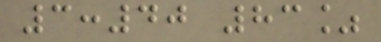3:40 83%
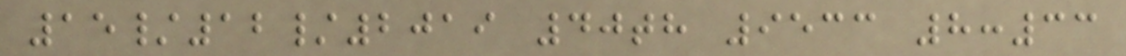15/12/2019 40th 9533 8:33
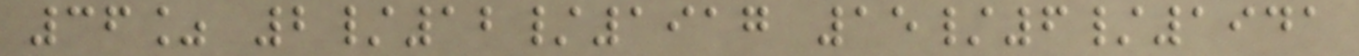36% 2/12/1917 15/6/1941
